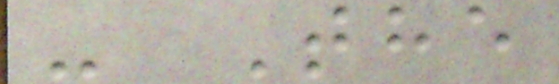- The
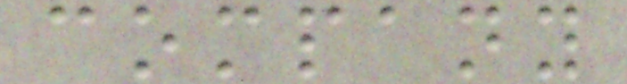company
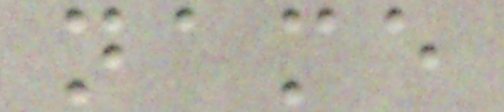name
